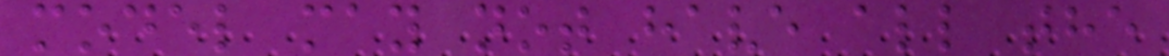model may not have all the
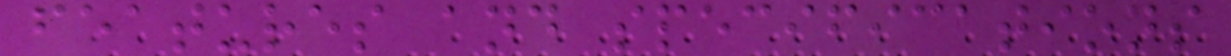features and specifications
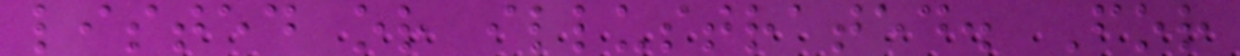listed or illustrated. For
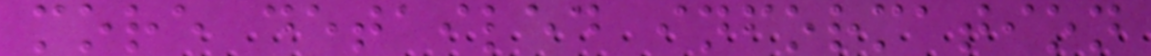more detailed information
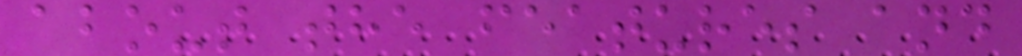about the features and
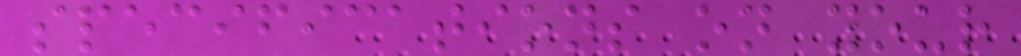specifications on your
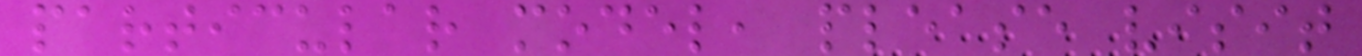particular model, please visit
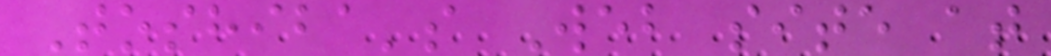Toshiba's Web site at
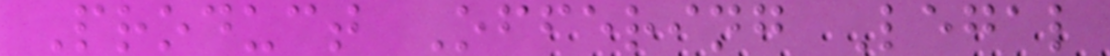Product Offering Legal
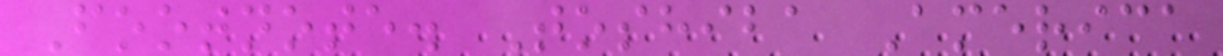Footnote. Toshiba America
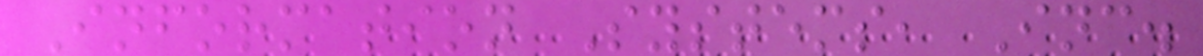Information Systems, Inc.
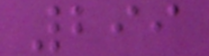299
